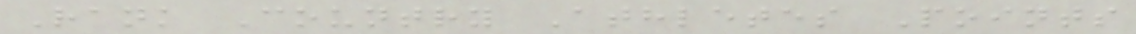Rank Country Athletes Points
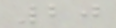20
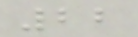22
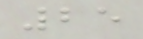25
